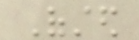Ofsted
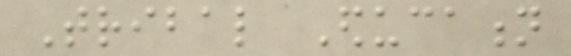Tribal Education
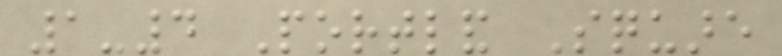1-4 Portland Square
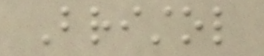Bristol
